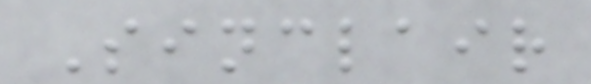Sinclair
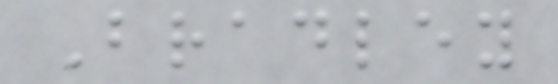Bradley
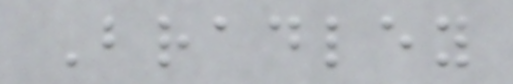Bradley
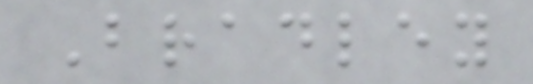Bradley
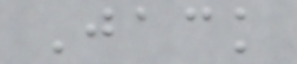Jack
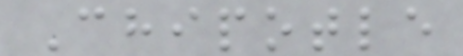Chipotle
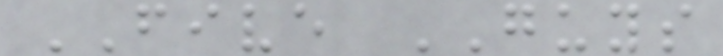FIVE GUYS
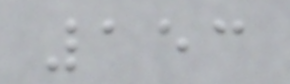153
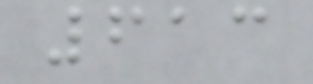613
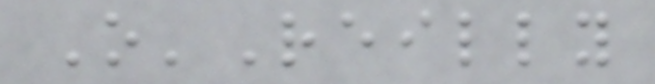O'Reilly
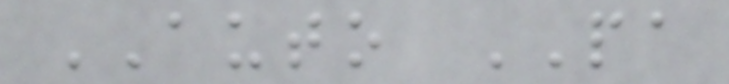AUTO PA
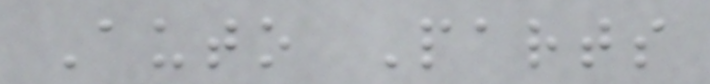Auto Parts
